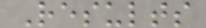Results
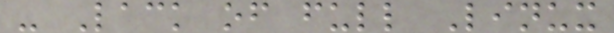- Lack of full Linux
